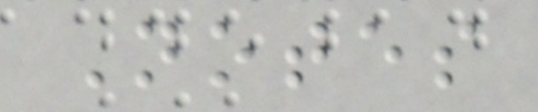Notes
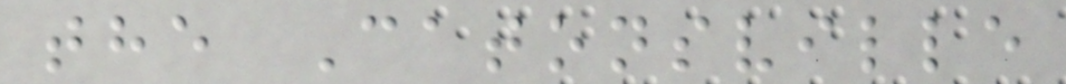the Catonsville
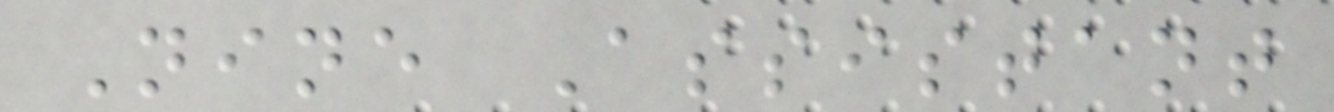Nine Assistant
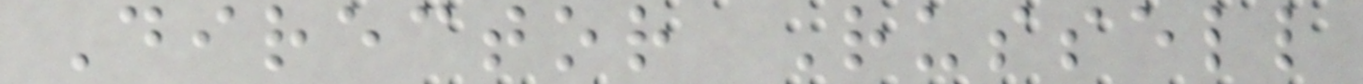Director Russell
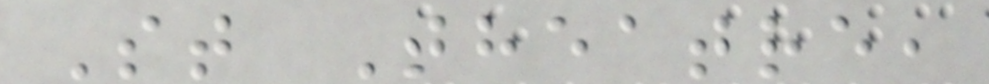St Theatre,
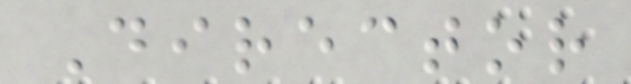Director
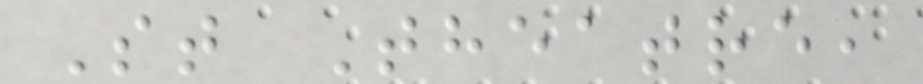St Theatre,
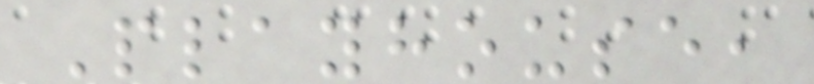Playhouse,
